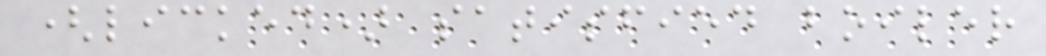(licked) satisfied boiler
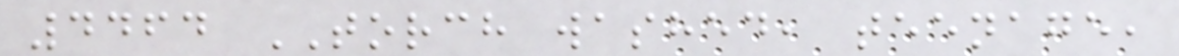4464 TORCH washed, teenage,
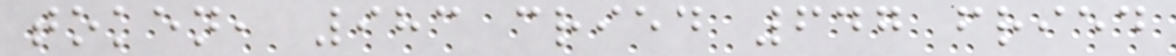token, 983 cried 647 fried
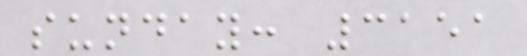sunday: 3151
